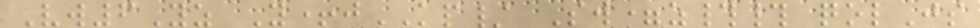Vw6Yz Y+jKP/ Sw=z## qolJs
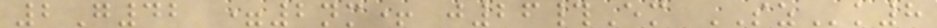2G42 =2nm+ j26#Em SZk8
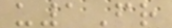u1Fr
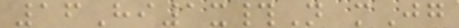16Hi1x#N mJg
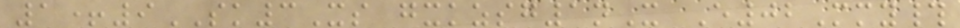1+9SK3Xs gxkzsg1nX E02Mmy#
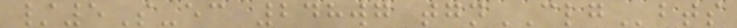/5S-ec 248wg tgnCLGbts
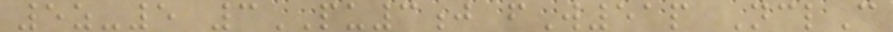5z-5 3PU3j fW51p NclC
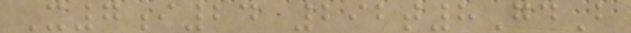X7i24 292t8GdB
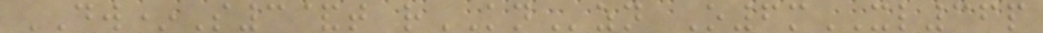DW*S3&t rKNzn O6mXL36p
